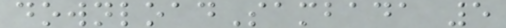downloadSambada 5
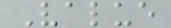Value
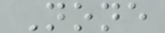None
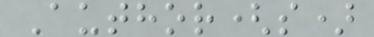Author(s)
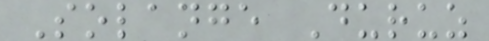Solange Duruz
